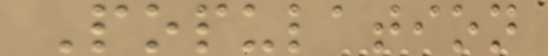Population
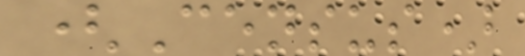(Census)
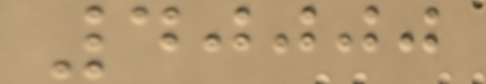40000
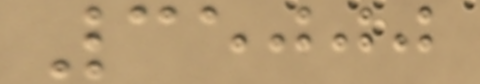35000
